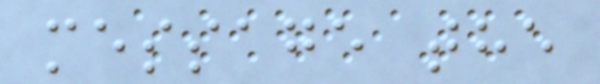message the
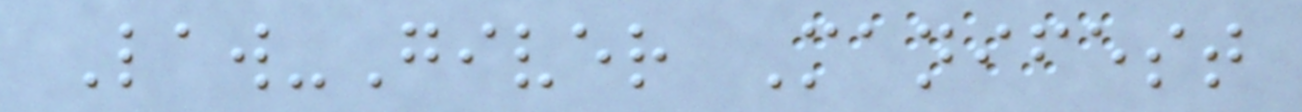Law-Giver Manifest
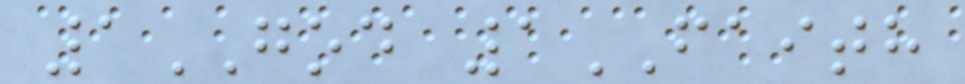1GOD 1FAITH
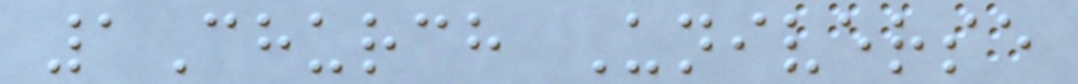1Church Universe
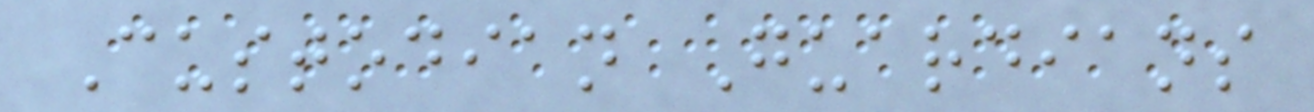Custodian Guardians
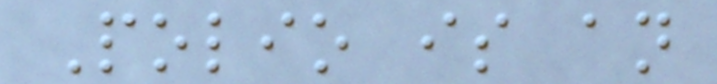Polio is an
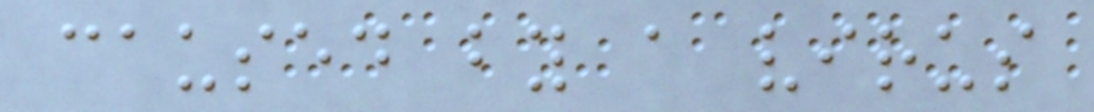caused by a virus
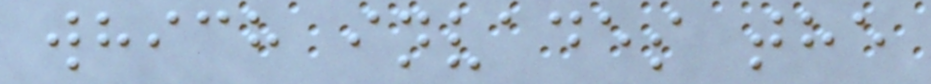which invades the
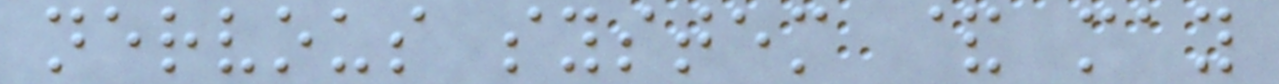nervous system & may
